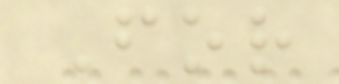For
